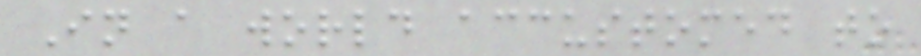In a world accustomed to
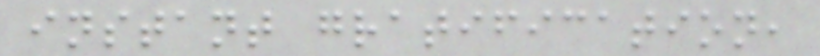instant gratification,
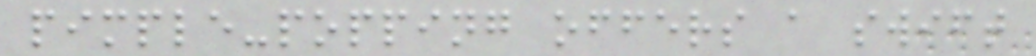pimple-popping offers a swift
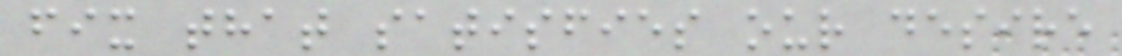fix that satisfies our desire
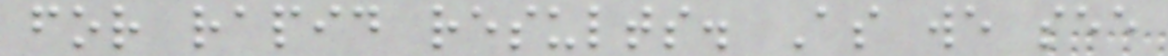for rapid results. As we see
